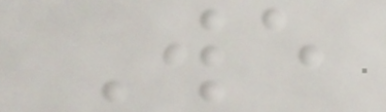We
